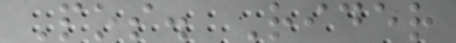Pos. Rider
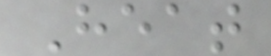Heat
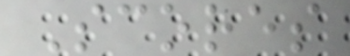Scores
